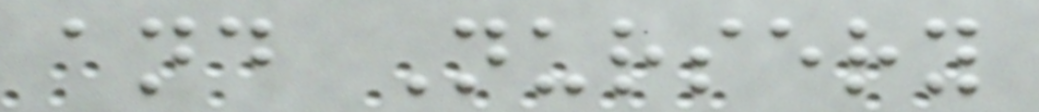and Nursery
